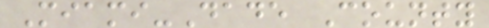Miami-Dade County
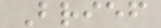Brief
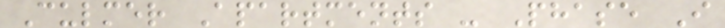Culmer Apartments - Phase I
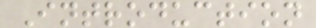Introduction
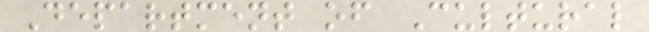Department of Cultural
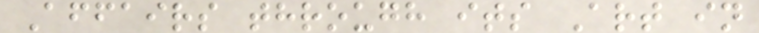Affairs through its Art in
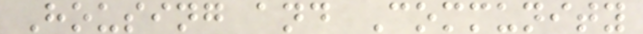Housing and Community
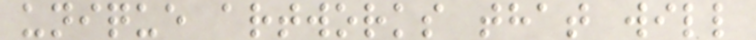unique artworks that will
